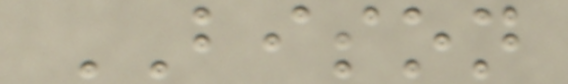BISON
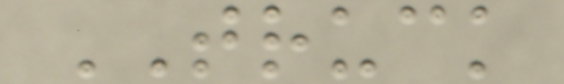TRUCK
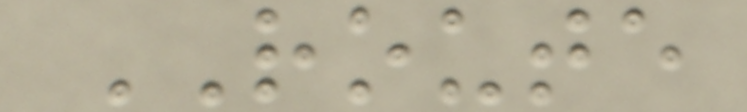ROUTE
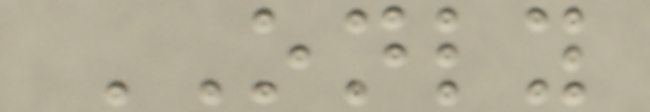ONLY
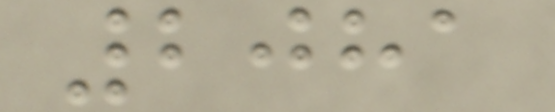2081
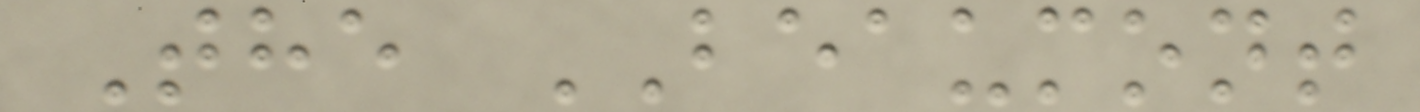The BEAUMONT
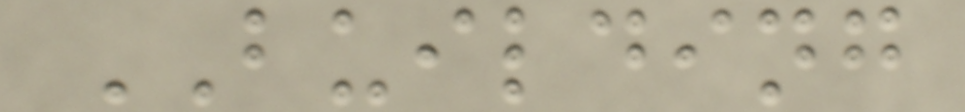BUILDING
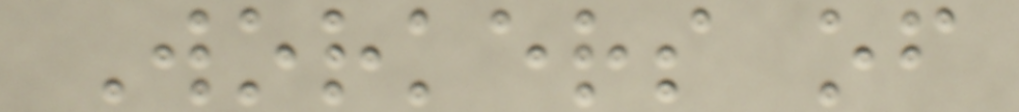Workers of
